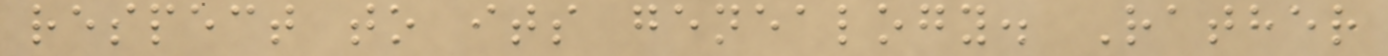respect to its genealogy. Rather
